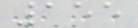155
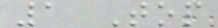1 Top
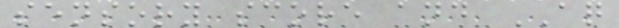sensory score and AQ
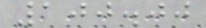100.00
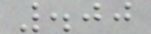.00
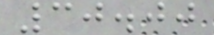30.00
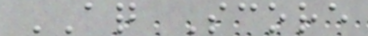AQ Score
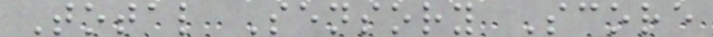Total Sensory Score
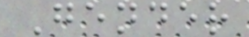Gender
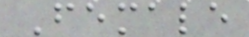Female
